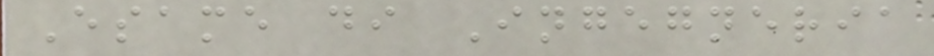Esame di Ingegneria
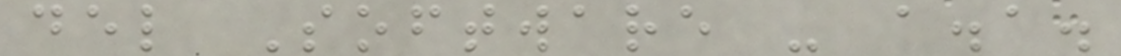del Software - a.a.
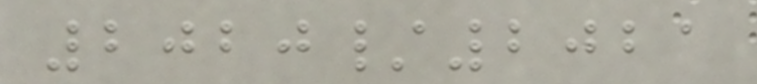2020/2021
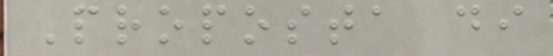Proposta di
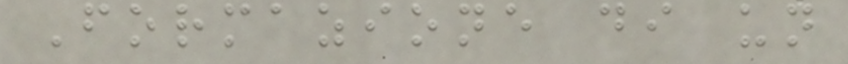Formazione di un
